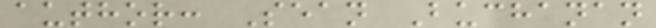author: Sean Buchanan
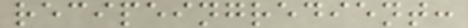recipeingredient:
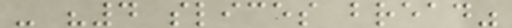- "4 slices bread"
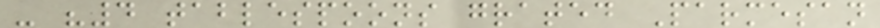- "4 tablespoons grated Parmesan
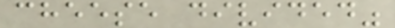cheese divided"
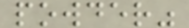powder"
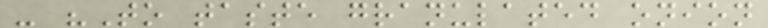- "To taste granulated onion
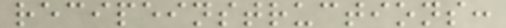recipeinstructions:
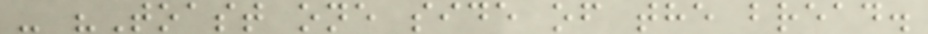- "Toast one side of the bread.
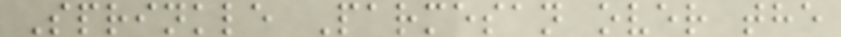Sprinkle Parmesan over the
